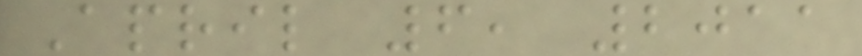April 6, 2011
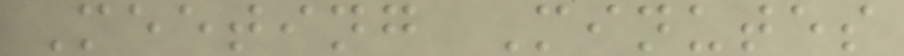Meeting Minutes
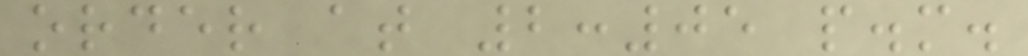order at 2:05 p.m.
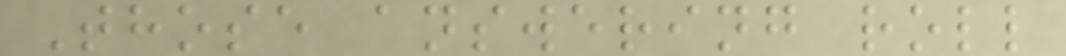Those answering roll
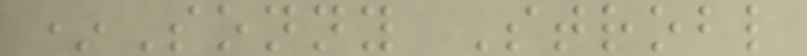*Sonny Strobl
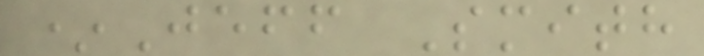*Jeff Smith
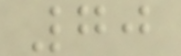70
